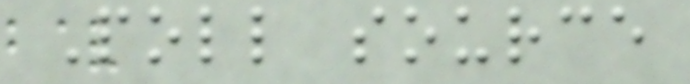Poll source
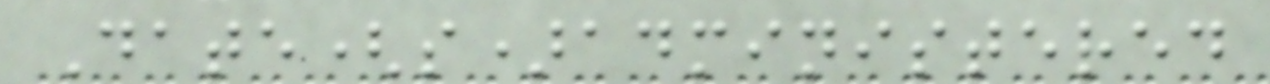Date(s)administered
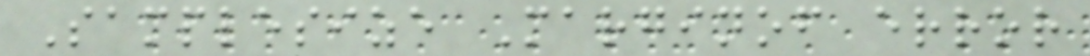Samplesize Marginof error
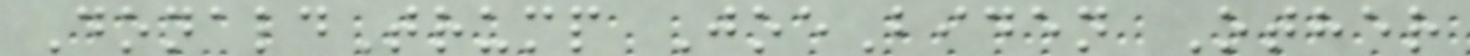DonaldTrump JoeBiden Other
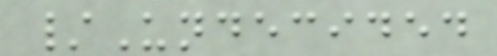/Undecided
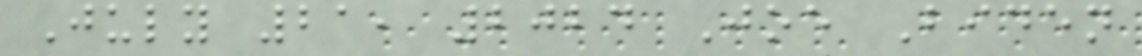July 21, 2024 Joe Biden
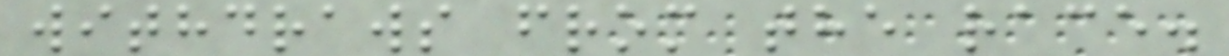withdraws from the race.
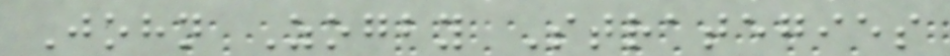John Zogby Strategies
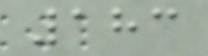183
